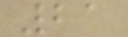21
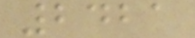2421
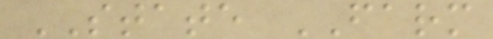STATE FARM
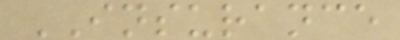INSURANCE
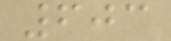603
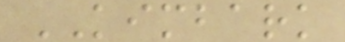KIMBARK
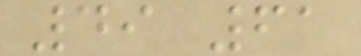49 61
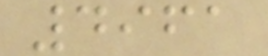4961
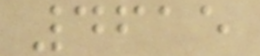4615
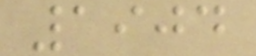1904
